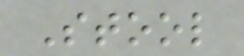Stool
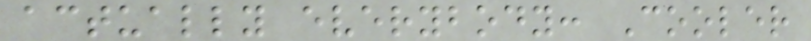actually everybody: Cooler
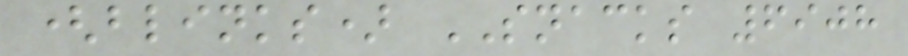(blinks) SNACKS 6908
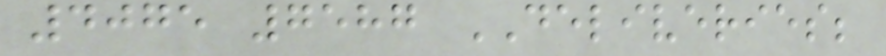4075 7587 DELIVERIES;
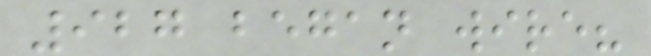927 began wire?
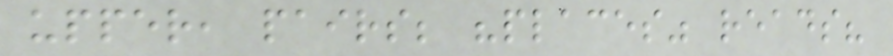upper, pairs; "places" reads?
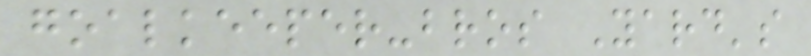goalkeeper-bros Yard's
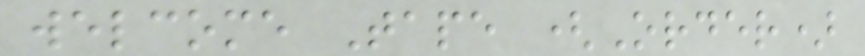welcome Tape (Order)
